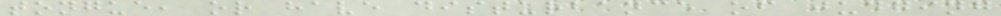tongue, or have disturbance of judging
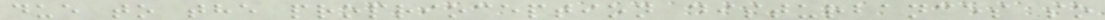due to the proprioception disturbances so
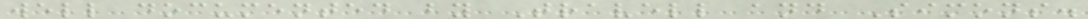well documented by Travell and Simons.
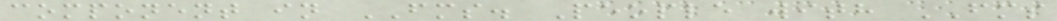component in FMS. People with FMS
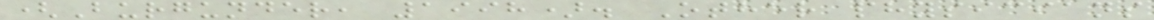(Burgunder, 1998). Other physicians
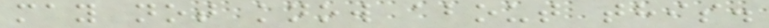may not know about this.
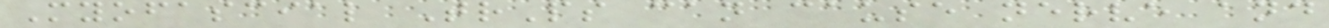Myofascial TrPs can cause nerve and
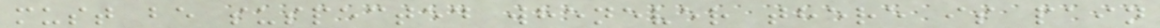must be suspected whenever there is pain
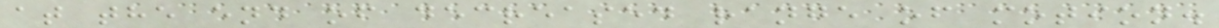at the end of decreased range of motion.
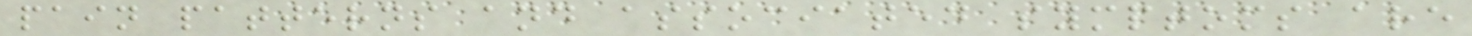pain patterns and associated symptoms are
